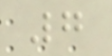7
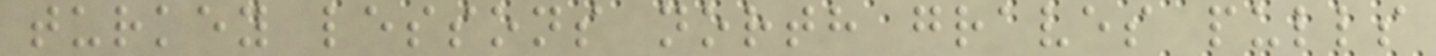turkey lessons north graves pulls
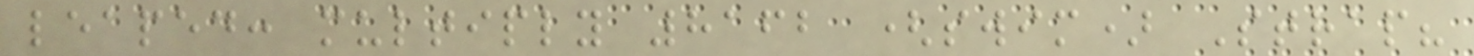leaped: multiply 8162 (swim) Strap?
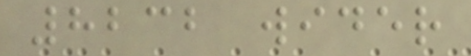8232 wider
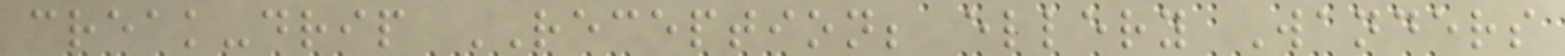creak-drip RECEPTION; ellery Wanders
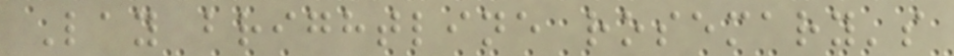Lay brightline rosemary's
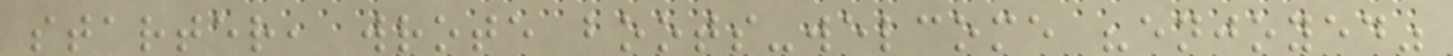starter, wrote boots-welcome "enjoyed"
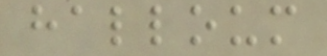halloum
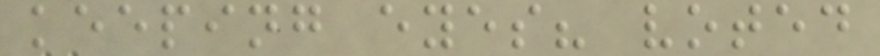keeping eyes? voted
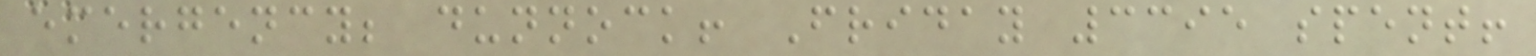emergency; dunnock! Friday 3395 spent!
